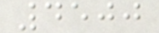4500
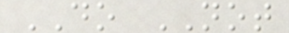DO NOT
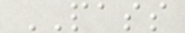PASS
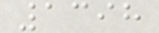1398
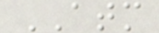ATM
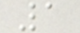1
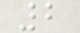2
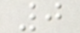0
